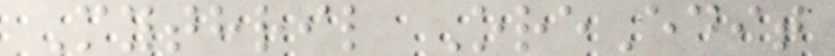Mythril OreEdit
